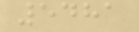5481
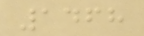1468
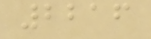2216
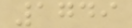1749
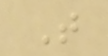T
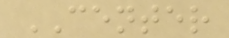CENTER
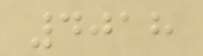4018
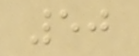50
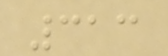313
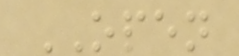OPEN
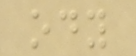ody
